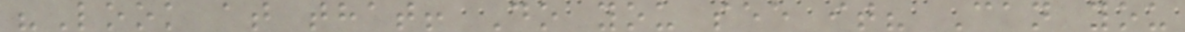"Look at that! Do you see it? Can you
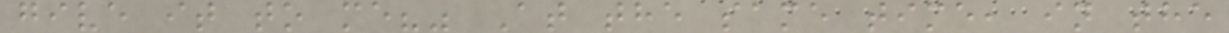give it to me?" At the same time, in the
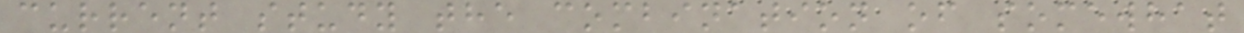current study the combination of somewhat
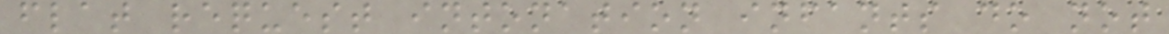flat request intonation infants do not
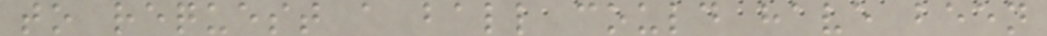to request a ball could have been
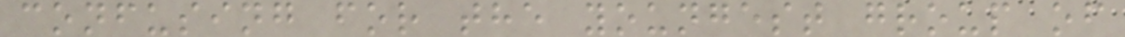confusing for the youngest group of
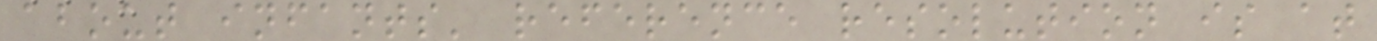about infants' reference resolution is at
